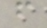f
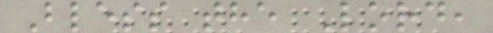Bless the Lord,
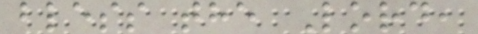bless the Lord,
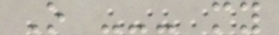O --- my
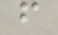f
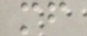mf
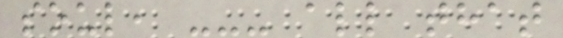soul, --- all that
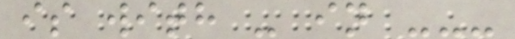is with - in ---
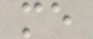me
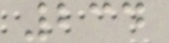234
